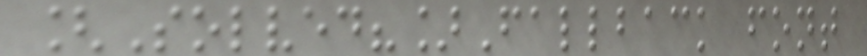[Solved?]Fallback font
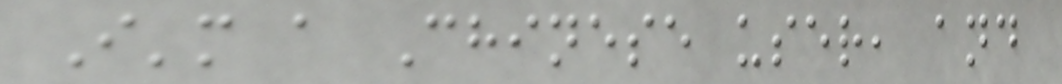I'm a Chinese user, and
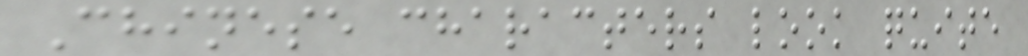Chinese characters look quite
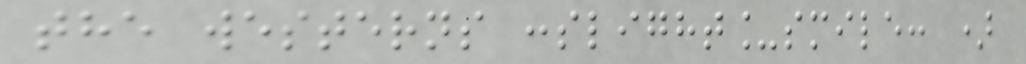the westerns :slight_smile: )
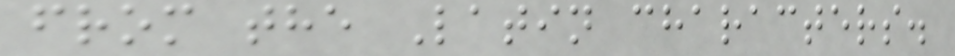from the Latin characters.
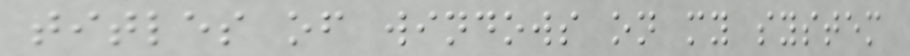titles of windows on my system
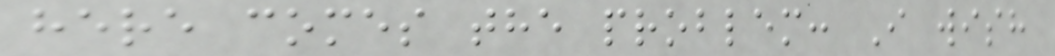here comes the problem: I wish
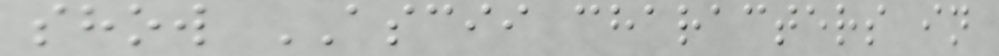show ASCII characters in
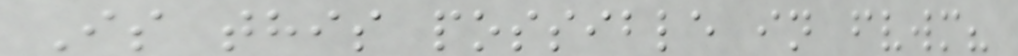Is this possible in fvwm?
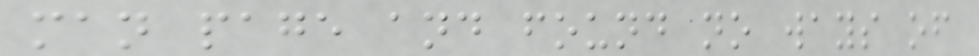man page and found no ways of
